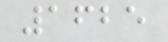1625
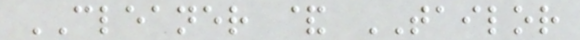CLEANER & TAILOR
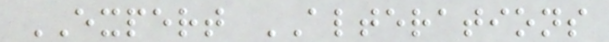EXPERT ALTERATIONS
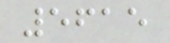5615
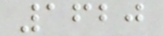1620
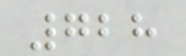728
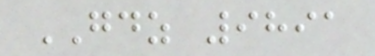GDZ 9891
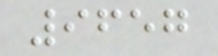9657
